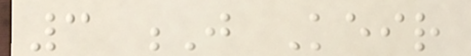3 J Keir
